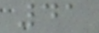41
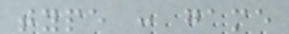type : game
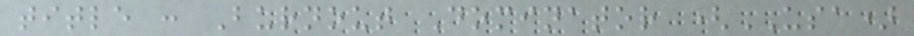title : Burnout Dominator (USA)
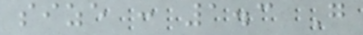size : 1.3 G
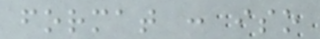format : iso
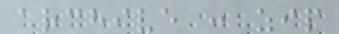archive : zip
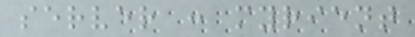server : myrient
